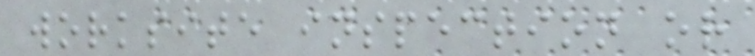worksite inspection or
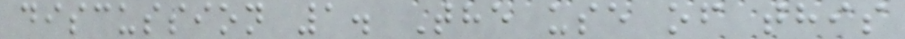discussion 1. The use of this
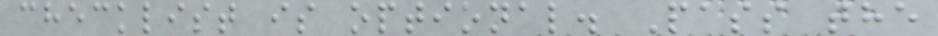checklist is optional. Pass the
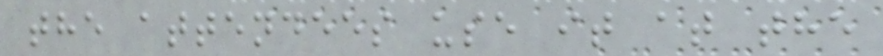the attendees use it at the
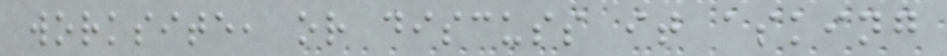worksite, or discuss it asking
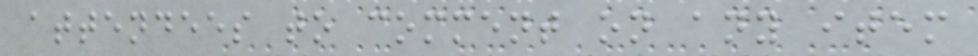attendees to comment on any item
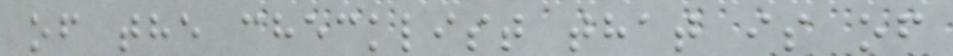of the checklist that is of
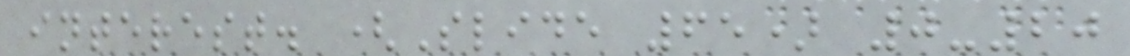interest. (Slide 65) 0-20
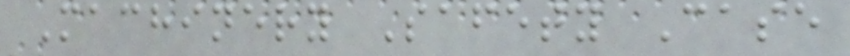Machinery Safety Case
